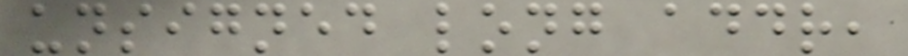unsigned long addr,
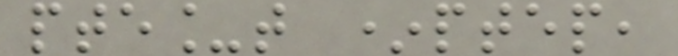pte_t *ptep,
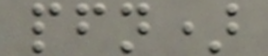pfn)
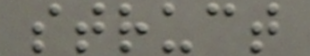struct
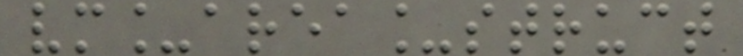vm_area_struct
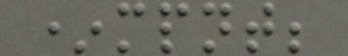*mpnt;
